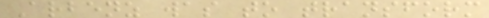Arbenz was to transform
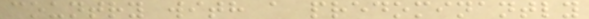country with a predominantly
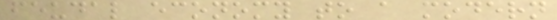feudal economy to a modern
